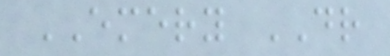EMERY DR
